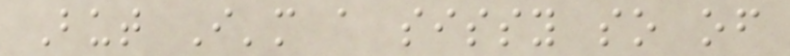But I'm a sissy so of
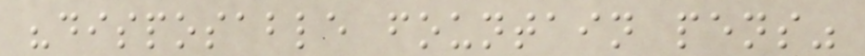"disposable fountain pens"
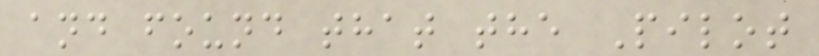and found that the Pilot
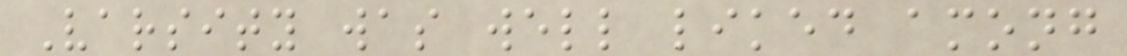Varsity was well liked among
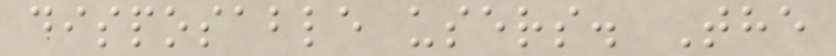disposable users. The
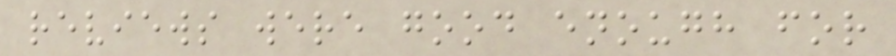reviews were good enough for
